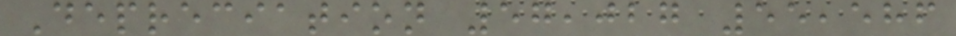Depreciation 57,027 55,586
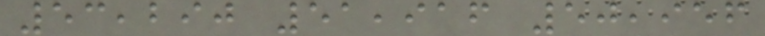53,290 51,916 50,956
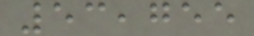53,755
